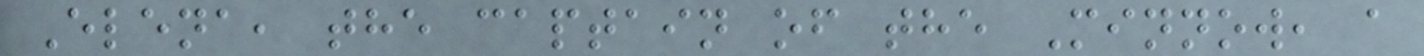Elena, the captain of the Minnow, a
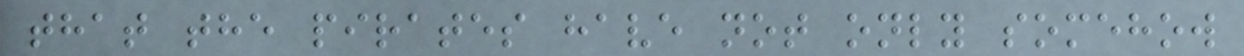that the pirates have not only somehow
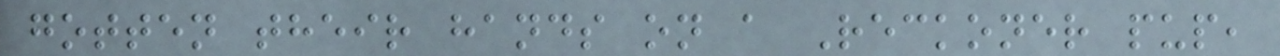gotten their hands on a Reckoner pup,
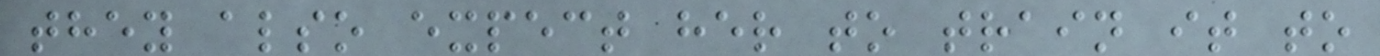they also expect her to train it to
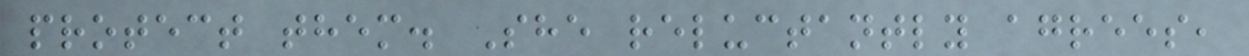protect them. She reluctantly agrees,
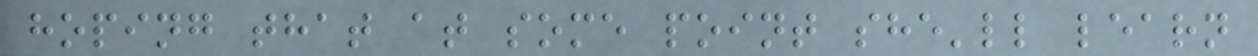hoping that at some point she'll learn
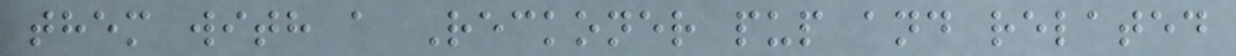them with a Reckoner pup and related
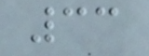33
